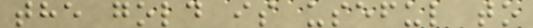the gold is useful to
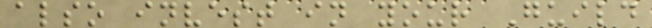also invest in your Guild
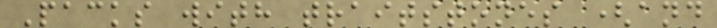Packs with traitstones (and
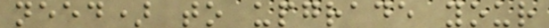need) to upgrade your
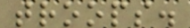troops.
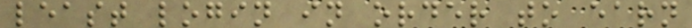least login in order to earn
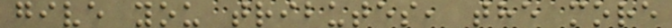give you tributes, the more
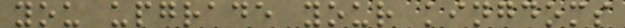you upgrade your kingdoms
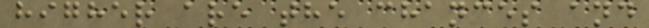higher are the chances and
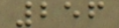256
